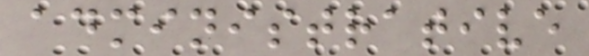administrative
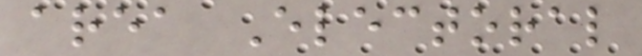area Electoral
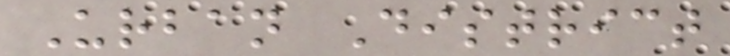Urban District
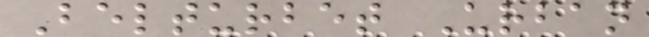Belturbet Urban
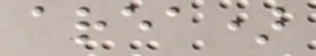area)
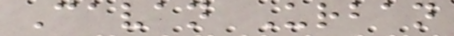Cavan Urban
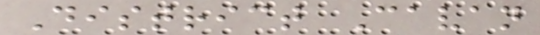District Cavan
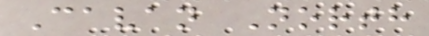Cavan North
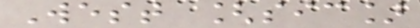West [sic]
